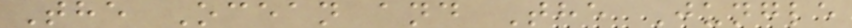The Ocean and The Jungle
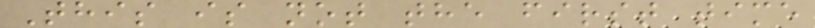This is not the first time
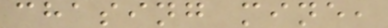chasing mine,
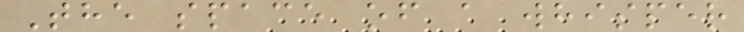The space of a whisper
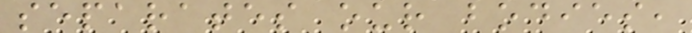separates our bodies,
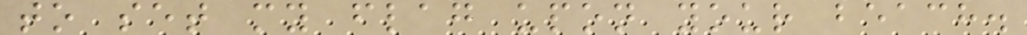to set my flag upon your beach.
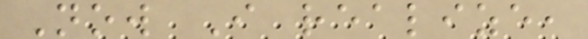Now I realize,
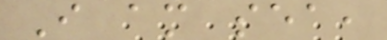I am sea,
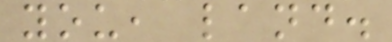you, land.
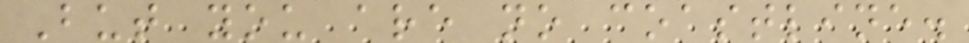But you are no coastline.
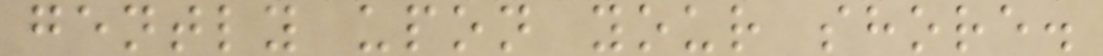gently upon your shore.
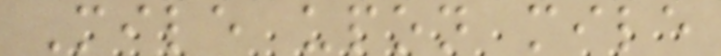Mile upon mile
